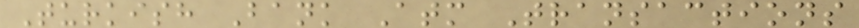Turkish Bank Atm Transactions
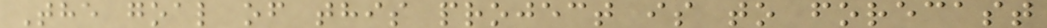The goal of this project is to forecast
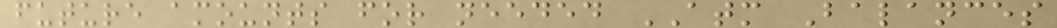future amounts for needed ATM Balances
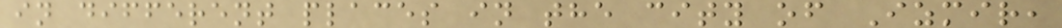in different places in the city of Izmir,
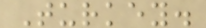Turkey.
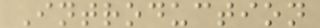Introduction
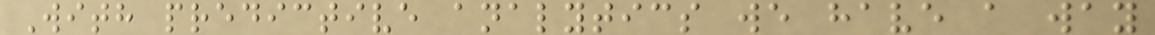With predictive analytics we have a way
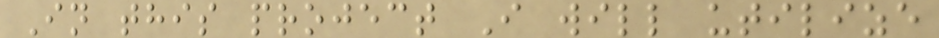In this project I will utilize
